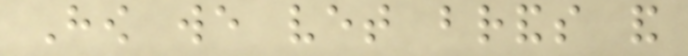How we vet brands and
